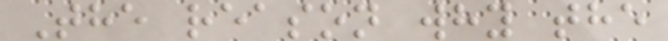The reason why the
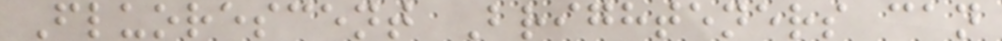Fluorescent Brighteners can
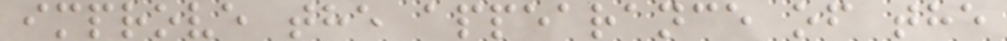improve the appearance of the
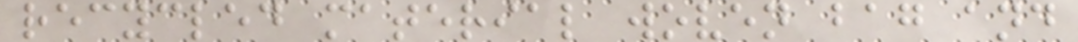recycled material woven bag and
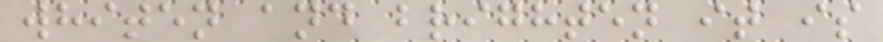whiten and brighten it is
